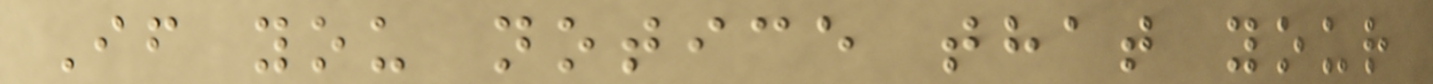If you notice that your
